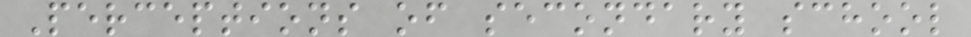Perceptions of secondary school
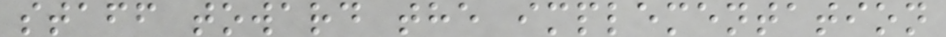staff toward the implementation
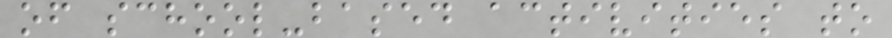of school-based activities to
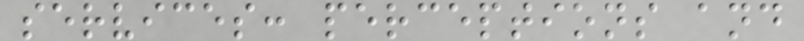services: perceptions and
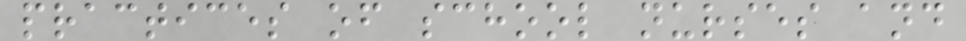practices of school nurses and
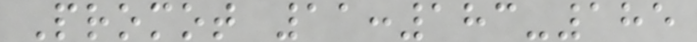Promot 11:183-185
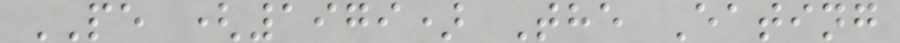PE (1979) The Eating
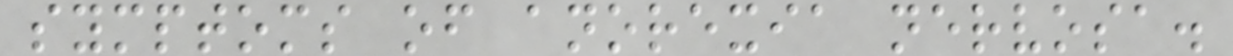symptoms of anorexia nervosa.
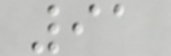91
